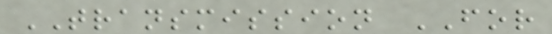TRANSMISSION FOR
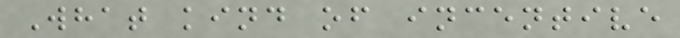What kind of incentive
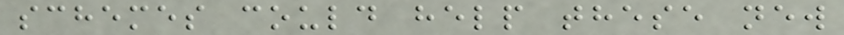schemes could help these new
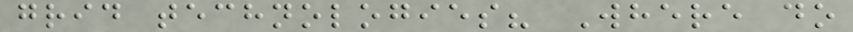grid technologies? Where do
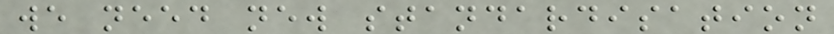we need new standardisation
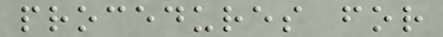procedures for
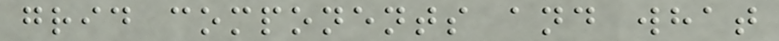grid components and what
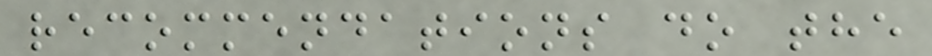recommendations do the
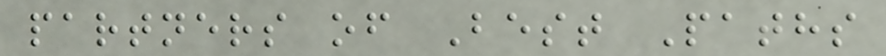partners of Best Paths
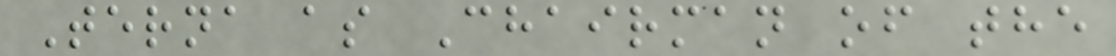Terna as Chairman of the
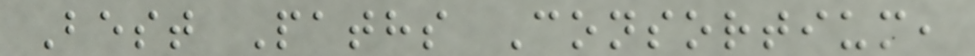Best Paths Consortium,
